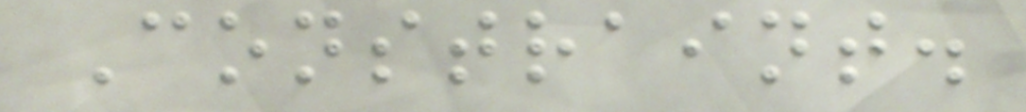Constraint.
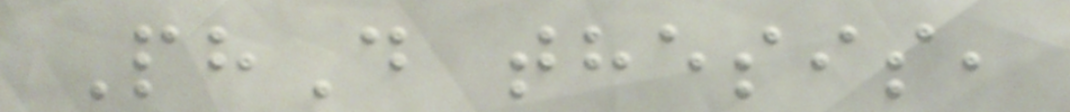PhD thesis,
